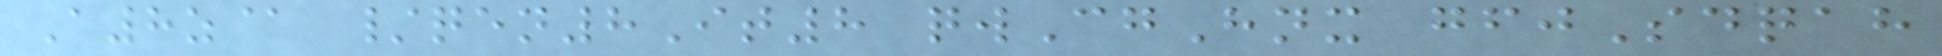A8z@ /qen8It8 qwCgHnx gfjSdqah
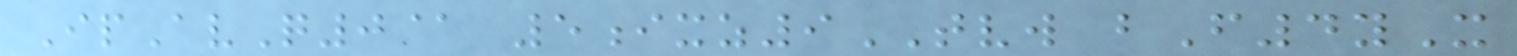IpAvQ0@ 5ixz9TVW bF4yX
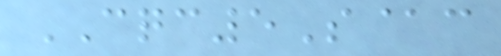CQC5S@c
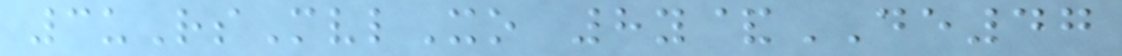3uRsMvlXo 8y&DE47
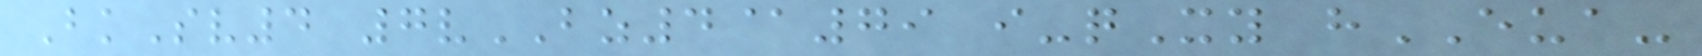BkSv4 7vBZ4@79 i-qXy hEUA-
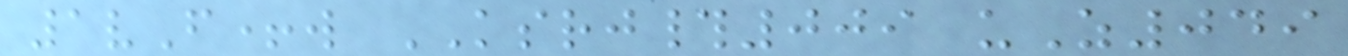1vF+w KSRJ#009 uZ049
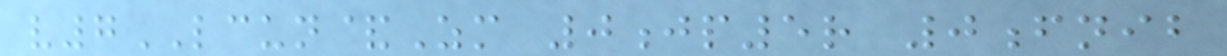v7LCUN&Zm 0jp5r 0fnib
